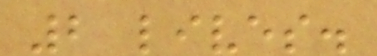2 lives.
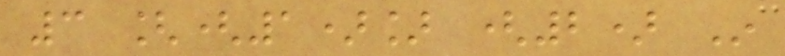3 [(1)] (2) In
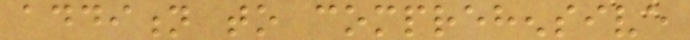addition to comprehensive
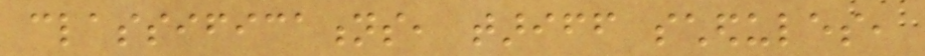classifications, tariff schedules,
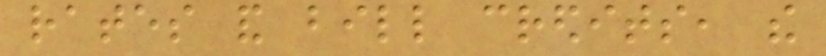rates and bill credits, the
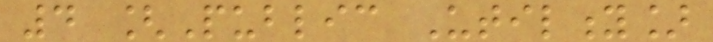4 [Public Utility]
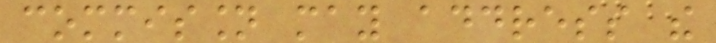commission may address the
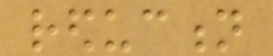reduction
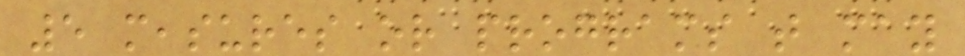5 measures or programs that may
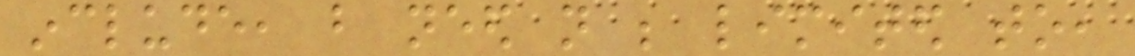include, but need not be limited to,
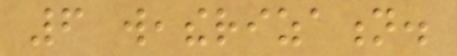6 weatherization.
